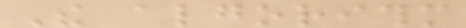The algorithm
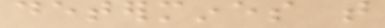determines that
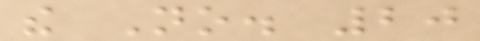the No. 20
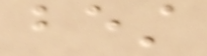best
